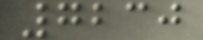7230
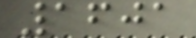1601
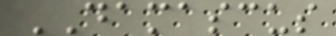DAMASCUS
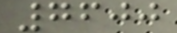7600
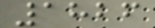1826
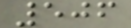506
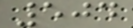504
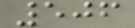506
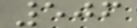506
